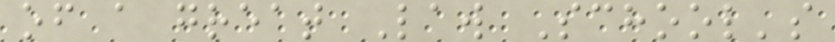of a great Law School's
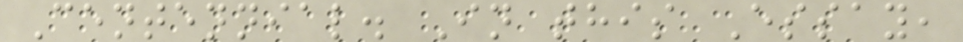Centennial. In this Essay,
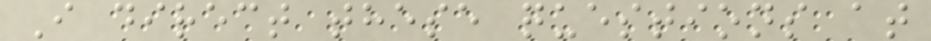I direct these questions at
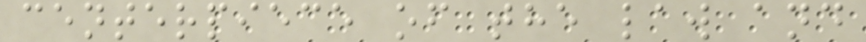centerpiece of the law and
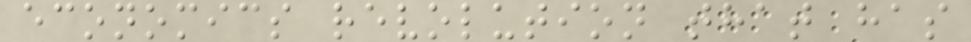economics revolution that has
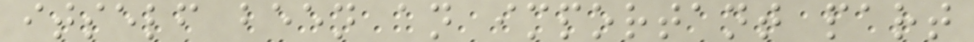itself been an important part
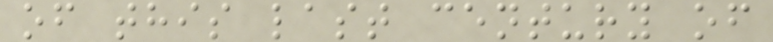of this last century of
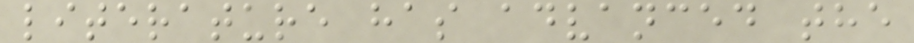literature has advanced the
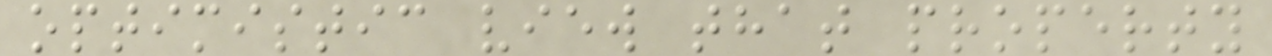optimistic view that property
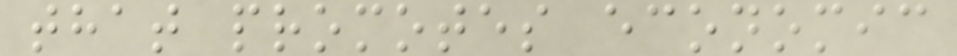that promotes economic
